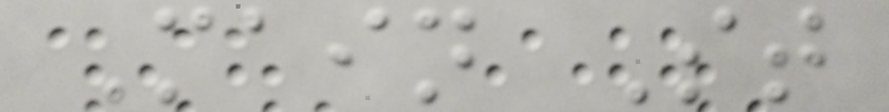Main St
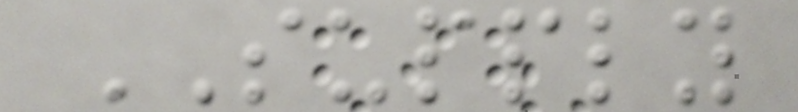SUPPLY
